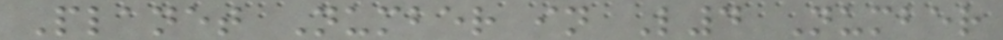Planet Number in L4 Number
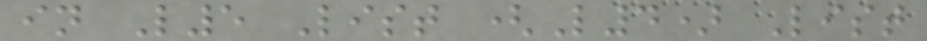in L5 List (L4) List
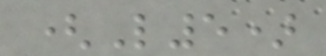(L5)
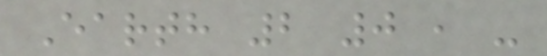Earth 2 0 , -
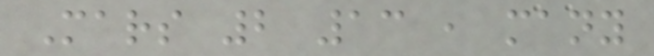Mars 2 13 , many
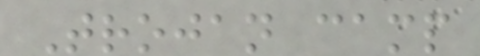Trojan camp
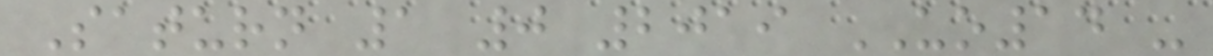Saturn 1 0 2019 UO14 -
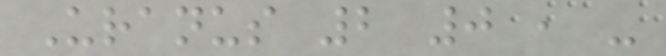Uranus 2 0 , -
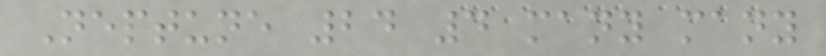Neptune 24 4 many many
